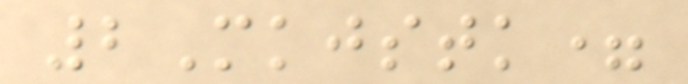2Mkjstk=
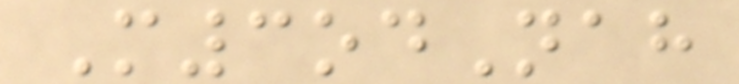M3odNah
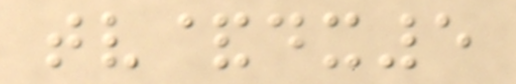tv&dx5
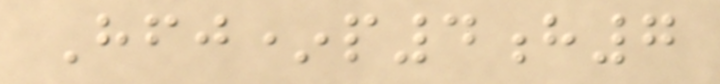Hfj*p4h7
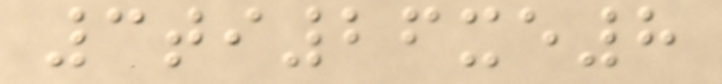3ti26xe8
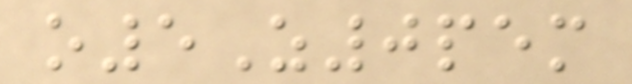o5Z0pem
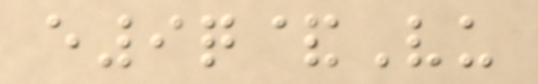e9q&Vu
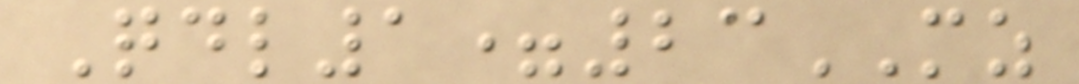Qdl1=23MZ
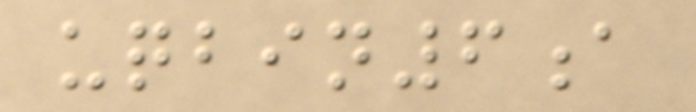uqbin6a
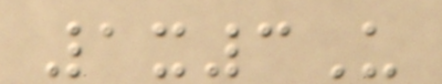1x3U
